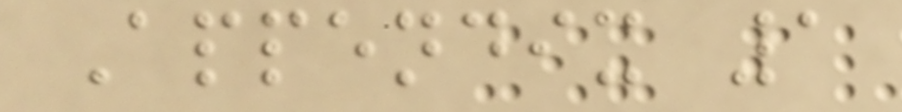Appendix 1
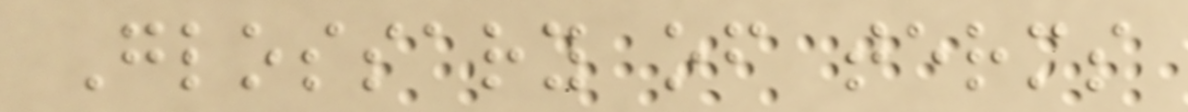Glossary of terms
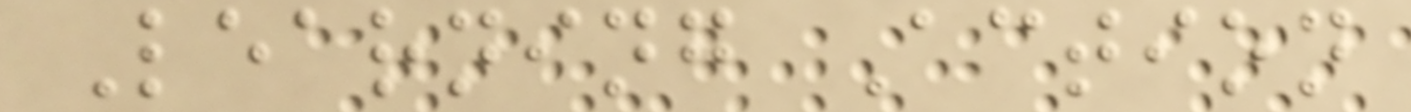Learning Action
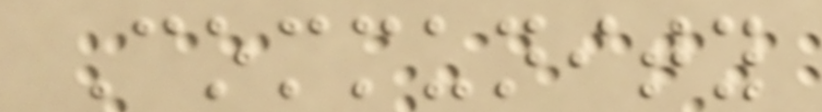Community
